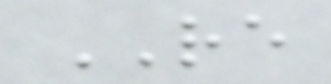RE
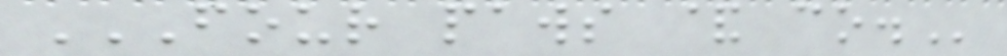FOUR PAWS & CO.
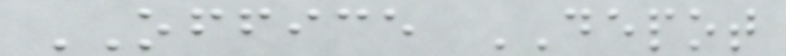OFFICE DEPOT
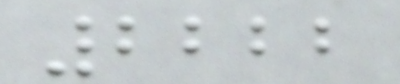2222
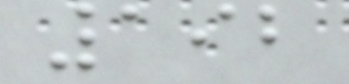192
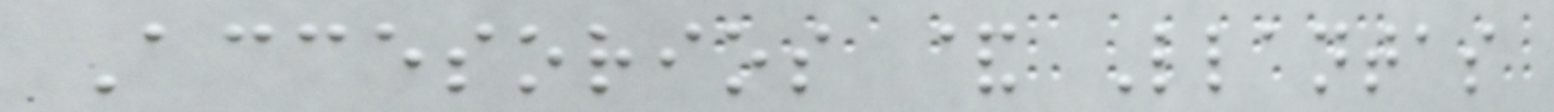Accesorios & Llantas
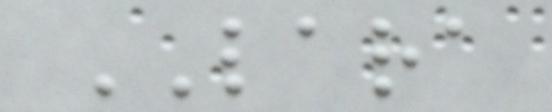LARA
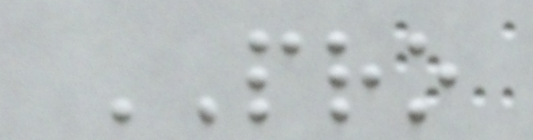PRO
